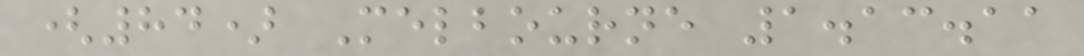(84) Melbourne 1.13.11
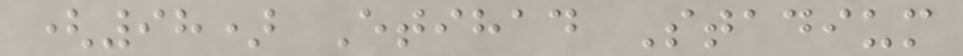(98) Etihad Stadium
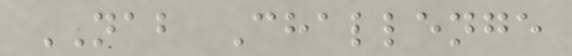NAB Challenge
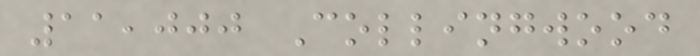11,000 Collingwood
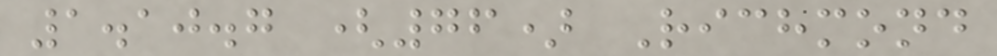1.10.7 (76) Richmond
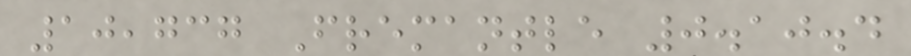10,737 Fremantle 0.10.4
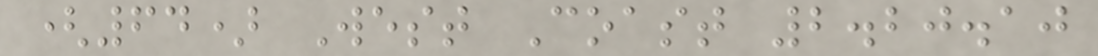(64) West Coast 2.20.10
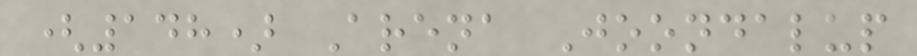(148) Arena Joondalup
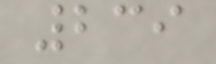239
